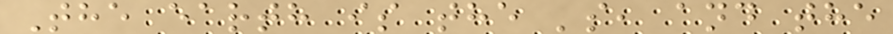The earth is the 's, and the
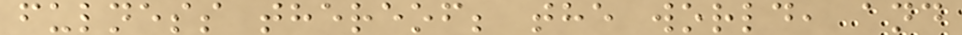fulness thereof; the world, and
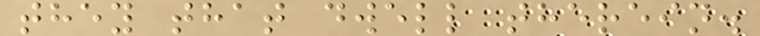they that dwell therein.
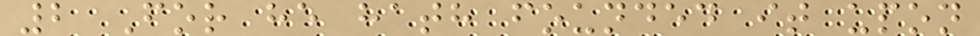2 For he hath founded it upon
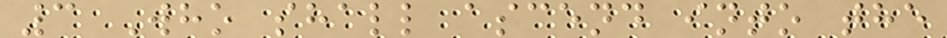3 Who shall ascend into the
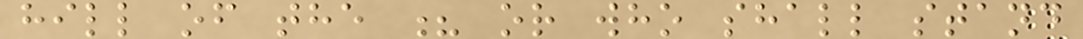hill of the ? or who shall stand
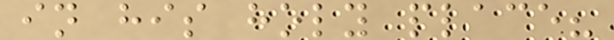in his holy place?
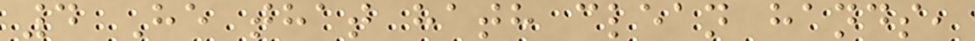4 He that hath clean hands,
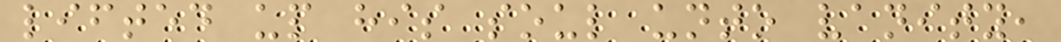lifted up his soul unto vanity,
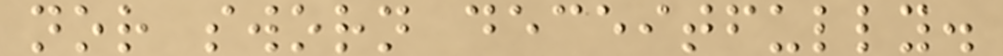nor sworn deceitfully.
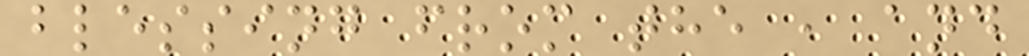blessing from the , and
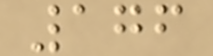176
